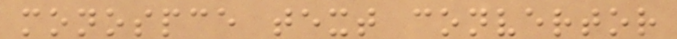monospce text convertor
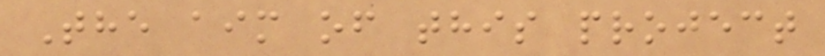The aim of this project
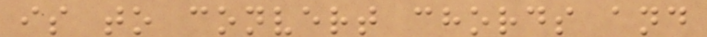is to convert chords and
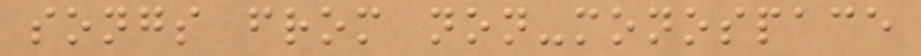songs from non-monospace
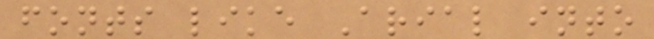fonts like Arial into
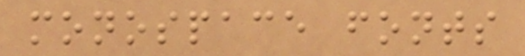monospace fonts
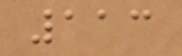113
